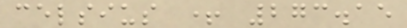celsius + 273.15
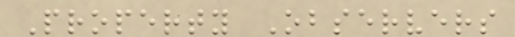Property Observers
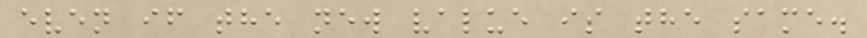even if the new value is the same.
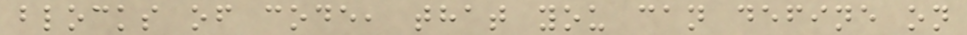blocks of code, that you can define on
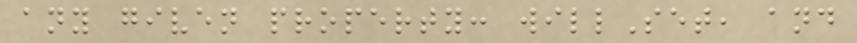any given property: willSet, and
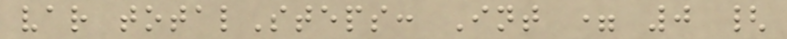var totalSteps: Int = 0 {
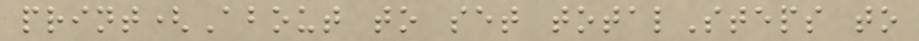print(About to set totalSteps to
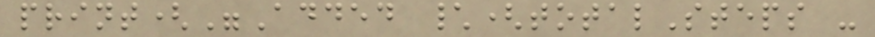print("Added \(totalSteps -
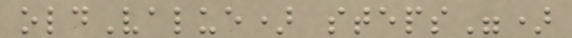oldValue) steps")
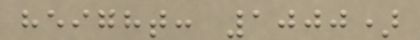height: 1000)
